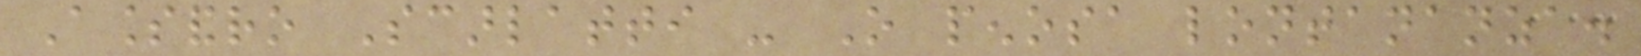Alessandro Scarlatti - O penosa lontananza.
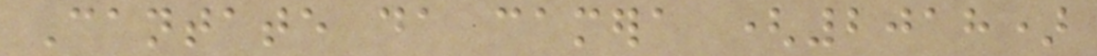Cantate da camera (2018)
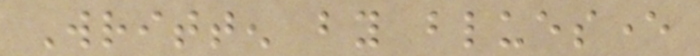Written by bluesever
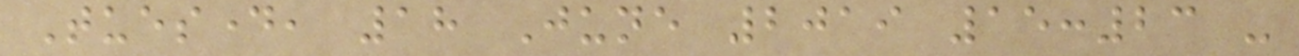Tuesday, 18 June 2019 15:23 -
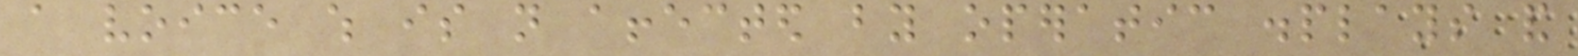a voice which is not affected by operatic displays and
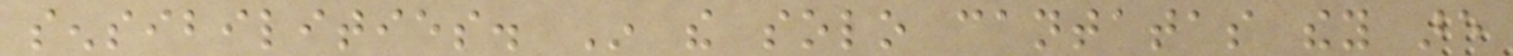sensibilities. In the solo cantatas they are
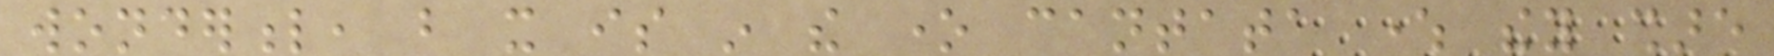wonderful, but it is in the one cantata where they share
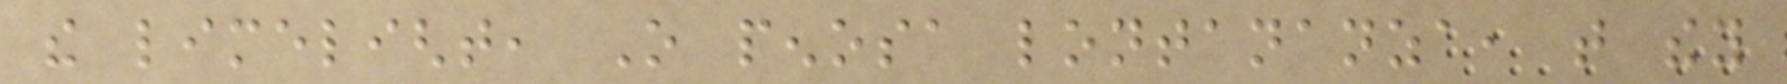the limelight, O penosa lontananza, that they
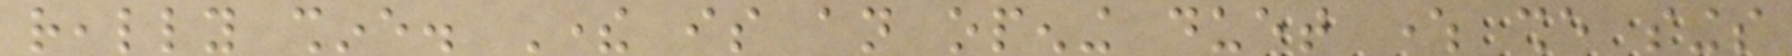really shine. There is an opening duet where she sings
